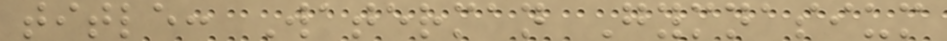title: Waterman Gymnasium
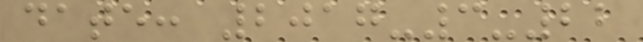date: 2017-3-22
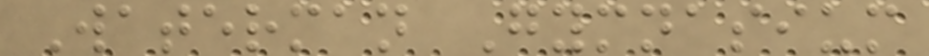Waterman Gymnasium
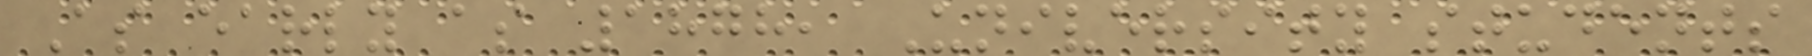As early as 1878, University students
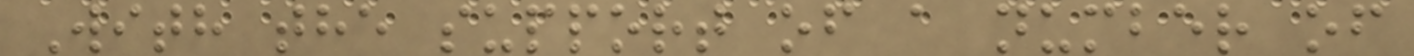With the support of a number of
